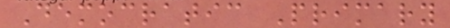Democratic Primary
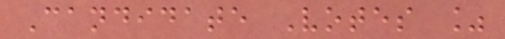Candidate Votes %
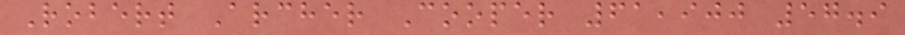Robert Archer Cooper 61,900 57.9
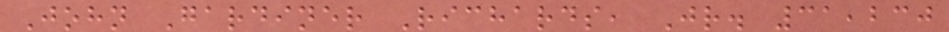John Gardiner Richards, Jr. 31,230
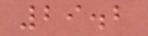29.2
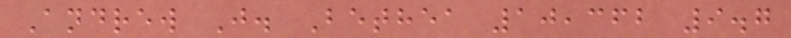Andrew J. Bethea 10,362 9.7
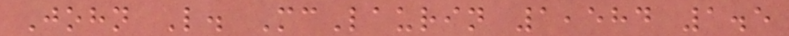John L. McLaurin 1,584 1.5
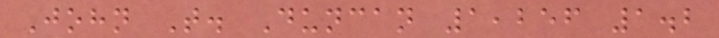John T. Duncan 1,256 1.2
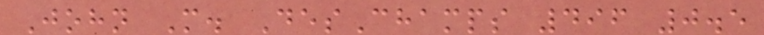John M. DesChamps 496 0.5
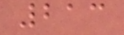213
